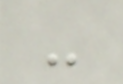-
